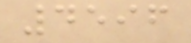4596
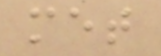met
